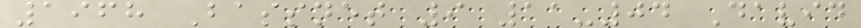1968 Bassnet 9 11-04 David
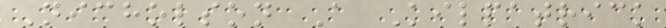Nicholson A Kilpatrick
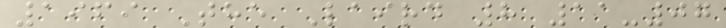1969 The Laird 8 11-07
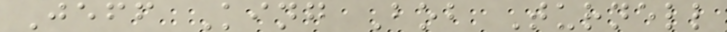Jeff King Bob Turnell
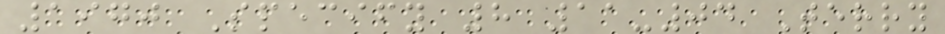1970 Specify 8 11-04 Terry
